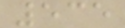535
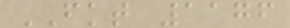FKT 1176
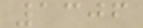1306
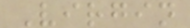Virgin
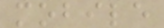mobile
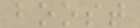boost
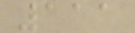111
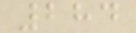284
